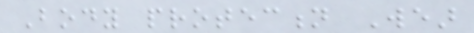Body protection Wear
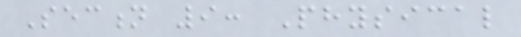Section 9: Physical
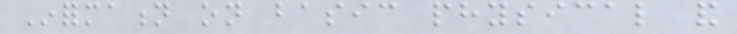Information on basic physical and
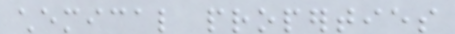chemical properties
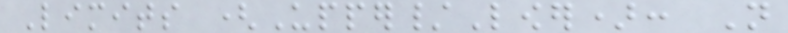Limits (Upper/Lower): Not
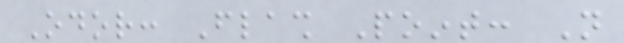Odor: Flash Point: Not
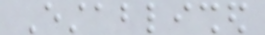Established
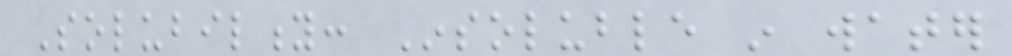Solubility: Insoluble in water
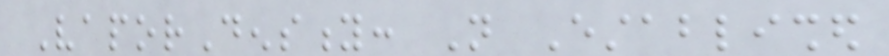VaporDensity: Not Established
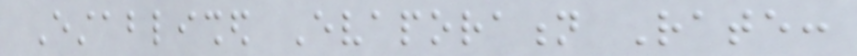Established Evaporation Rate:
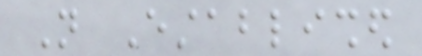Not Established
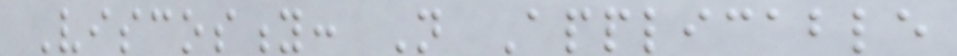Viscosity: Not Applicable
